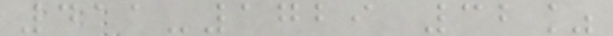411-1729 32%
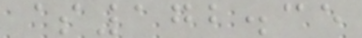$172.35
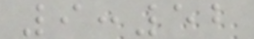9:52
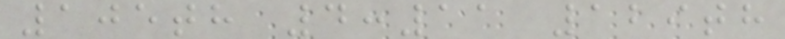105th 4:11 129th
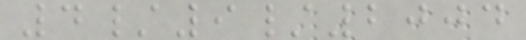4/9/2004
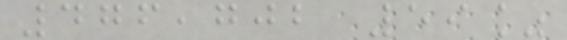476,702 59%
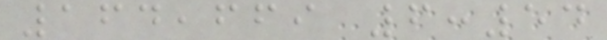164,669 6:54
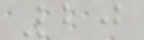20
